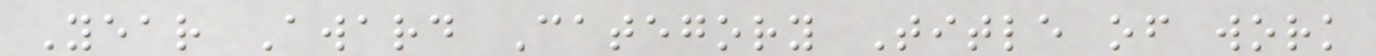Year Award Category Title of work
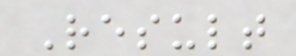Result
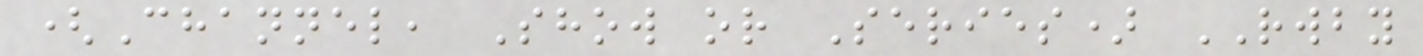(Channel, Show or Series) RWBY
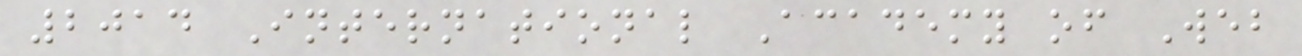2014 International Academy of Web
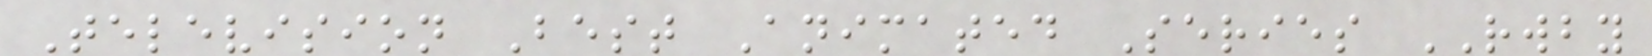Television Best Animated Series RWBY
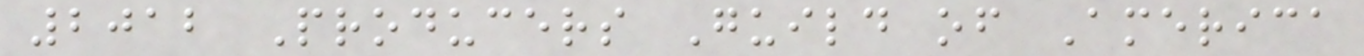2012 Producers Guild of America
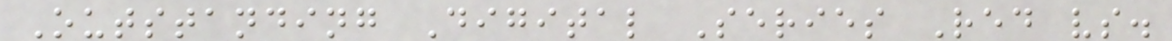Outstanding Digital Series Red vs.
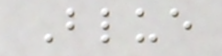Blue
